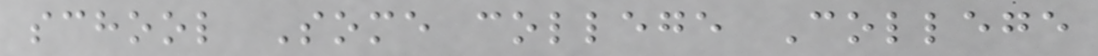school Some college College
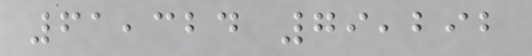61,324 79,292
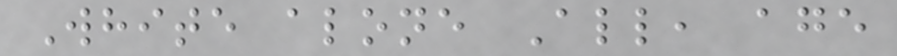White alone All, age
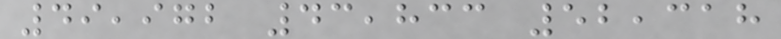49,972 43,833 52,318
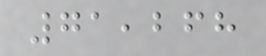71,268
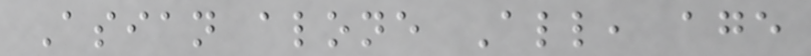Asian alone All, age
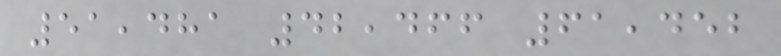51,481 42,466 61,452
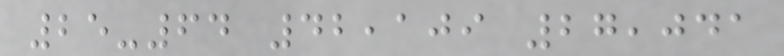25-64 42,109 27,041
